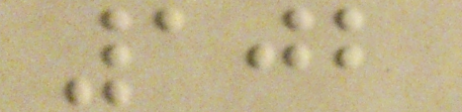102
